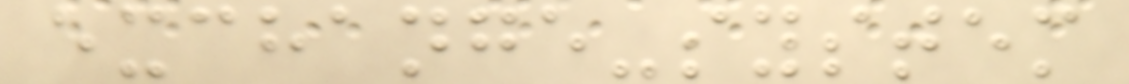exchange-system
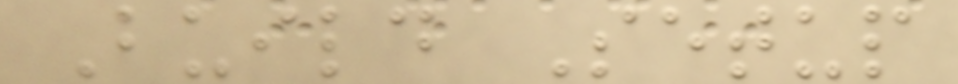Build Setup
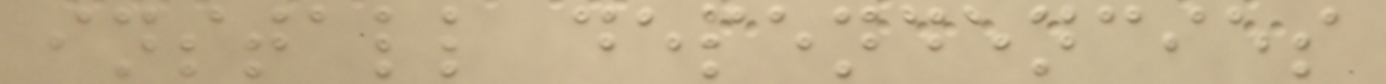install dependencies
